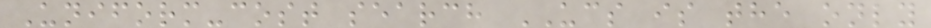Uniform-cost search UCS is the only
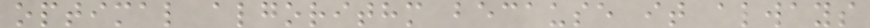optimal algorithm because it always
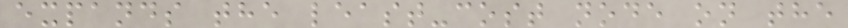expands the least-cost node on the
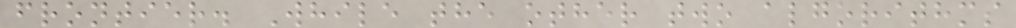frontier. While the other two algorithms
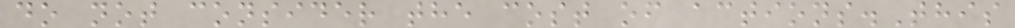do not consider the cost of actions.This
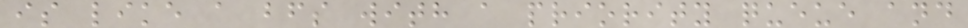is like a bfs with a priority queue and
